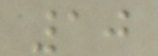10
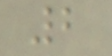2
